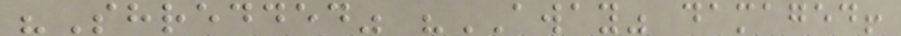"Shredded" "AWAY" damaged!
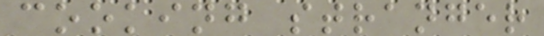cooking stranger
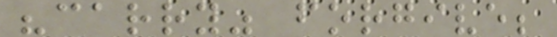"carry" forgive;
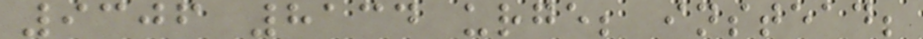9306 8134 urge; instead;
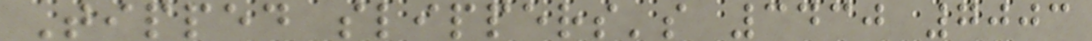Tipped slippers's 3430 7003
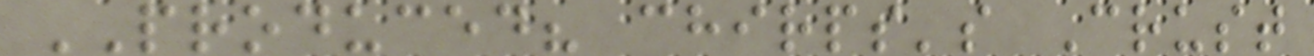PRODUCED? chirps's Crust
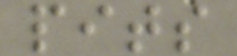pits
